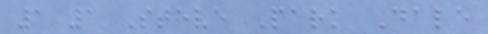1 1 Steve Park Dale
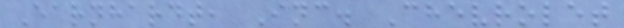Earnhardt, Inc. Chevrolet
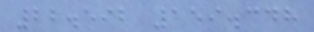22.592 159.348
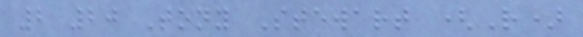2 20 Tony Stewart (R)
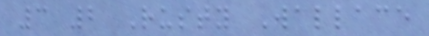3 2 Rusty Wallace
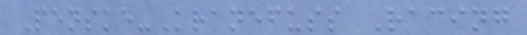Penske-Kranefuss Racing
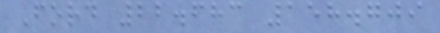Ford 22.683 158.709
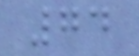74
